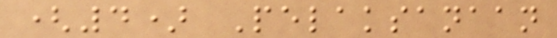(4) Pelaksanaan
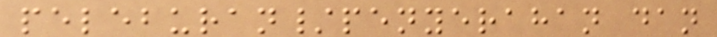peleburan/penyerahan dan
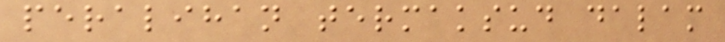peralihan termaksud dalam
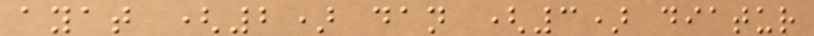ayat (2) dan (3) diatur
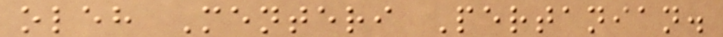oleh Menteri Pertanian.
